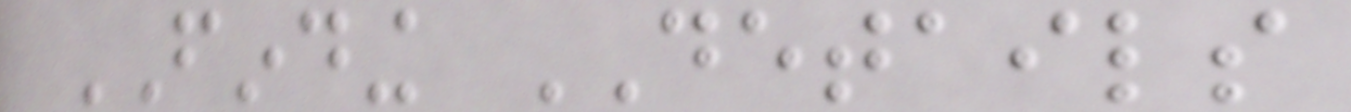FINDING DETAILS
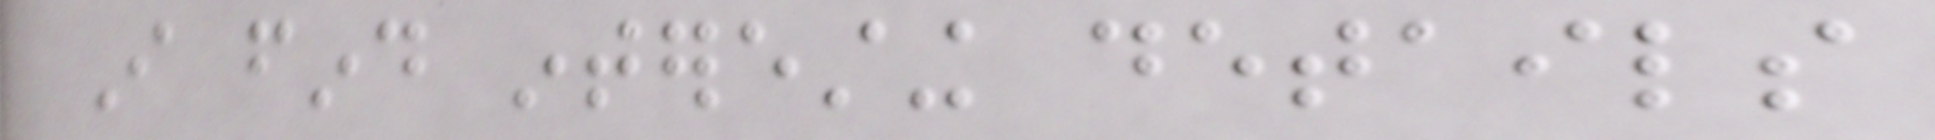I find interesting details
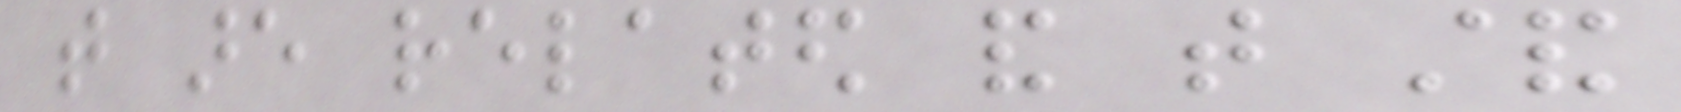that are related and that stand
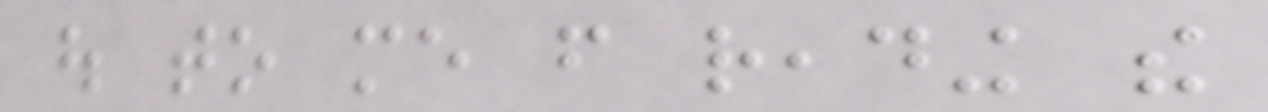out to me from reading the
